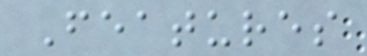Features
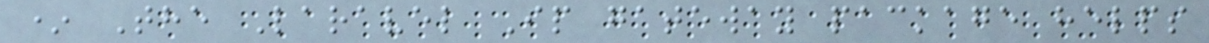* The Laravel Ip gateway package helps
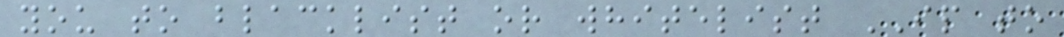you to blacklist or whitelist IP to
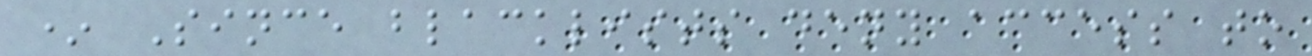* Since blacklists deny access to
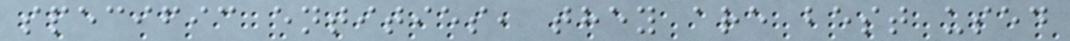specific entities, they are best used
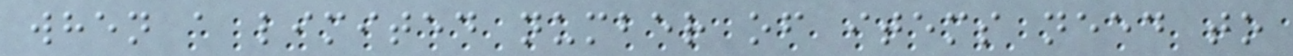when a limited number of items need to
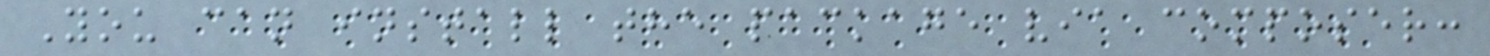You can install the package via composer:
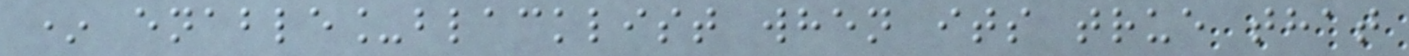* enable_blacklist when its true that
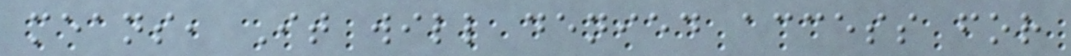means, It will denied access for
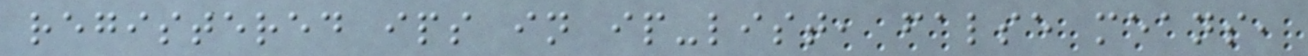registered ips in ip-list, false means,
